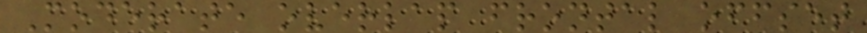Moderate overlap frontal offset
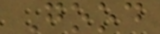Good
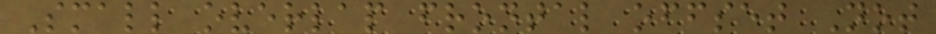Small overlap frontal offset Not
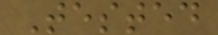Tested
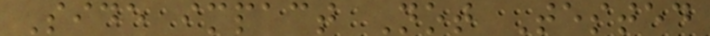Side impact Not Tested
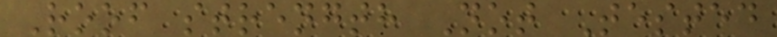Roof strength Not Tested
